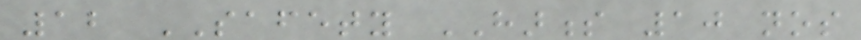12 SAFETY HARNESS 10 nos
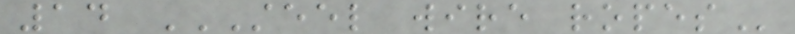14 STEEL WIRE ROPES
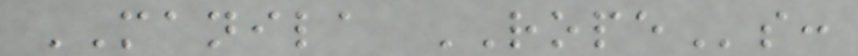MANILA ROPEs:
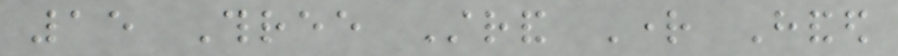15 Three Strand Right Handed
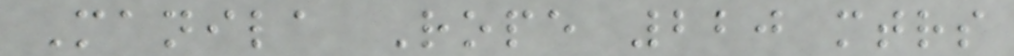Manila Rope 220 mtrs
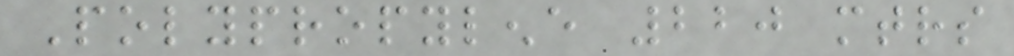Polypropylene 220 mtrs
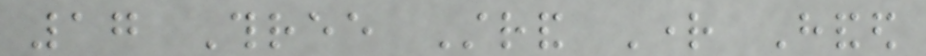17 Three Strand Right Handed
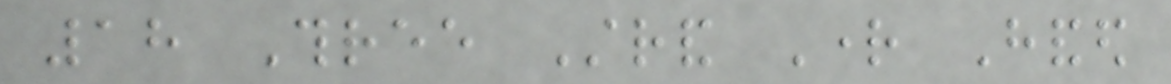18 Three Strand Right Handed
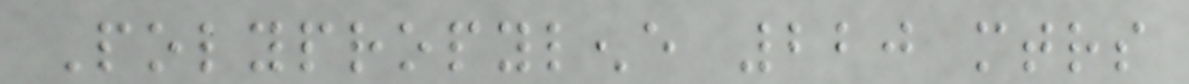Polypropylene 220 mtrs
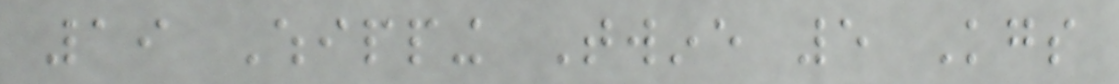19 Whipping Twine 5 Kgs
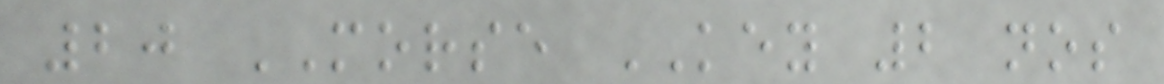20 MORSE KEY 2 nos
